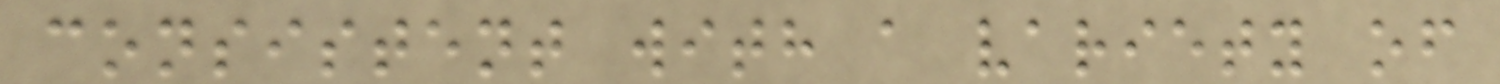consistent with a variety of
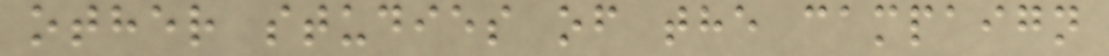other studies of the campaign
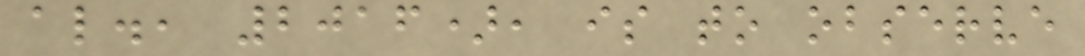al., 2016), is to observe
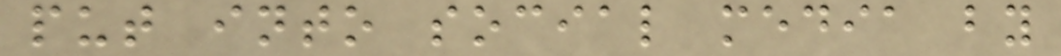put into social media by
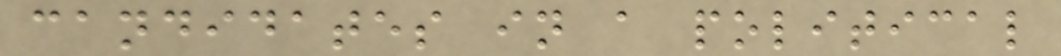candidates in a political
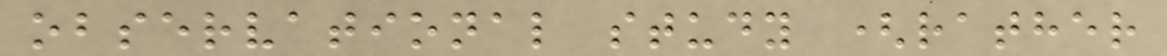observational study (rather
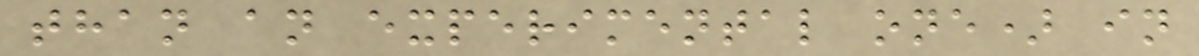than an experimental one) in
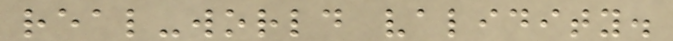real-world validity.
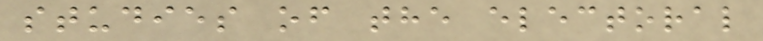studies of the electoral
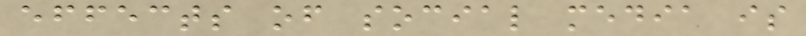effects of social media is
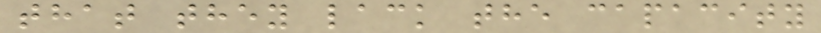that they lack the capacity
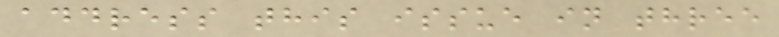address this issue in three
